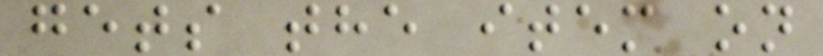gets the item on
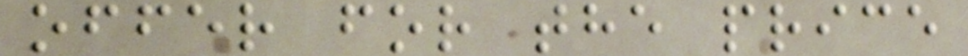offer for the price
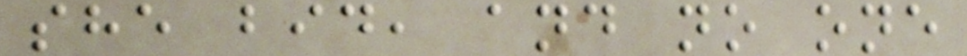she bid, and no one
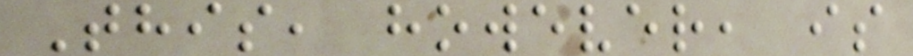This, however, is
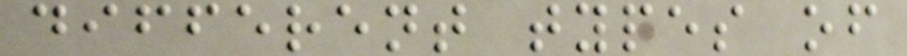different types of
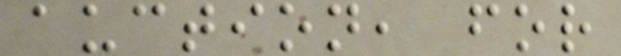auction, for
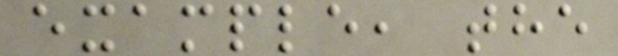example, the
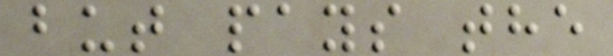but pays the
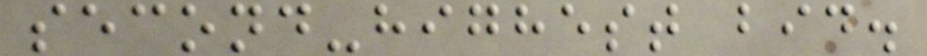second-highest bid.
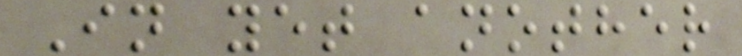In yet another
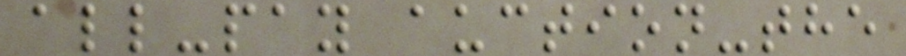all-pay auction-the
